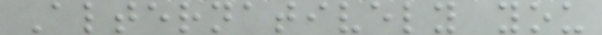Alternatively you
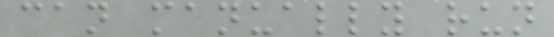can manually run
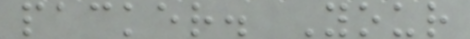packer. Your
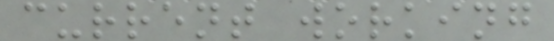current working
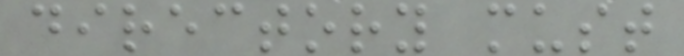directory must
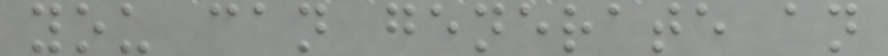you can generate an
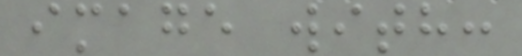image with:
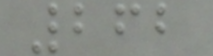262
